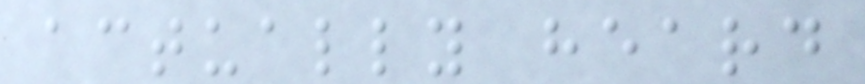actually heard
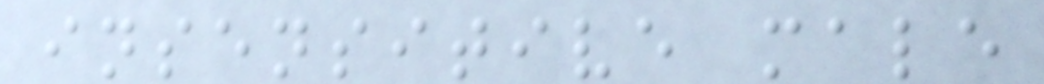insensitive male
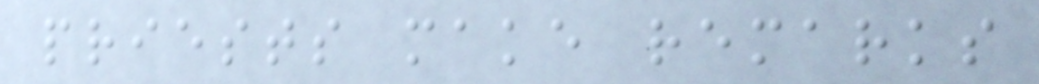priests make remarks
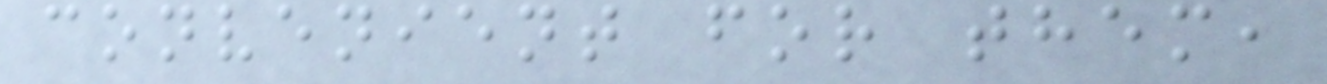convenient for them,
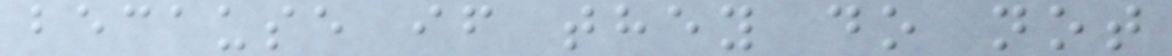because if they do not
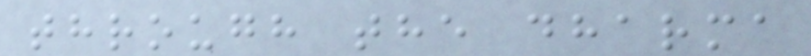through the dharma
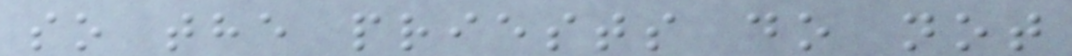so the priests do not
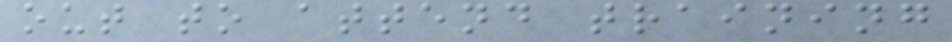out to attend training
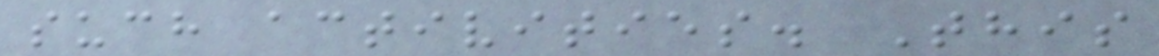such activities. This
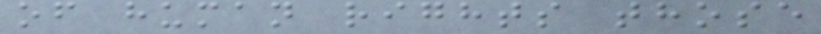of human rights those
